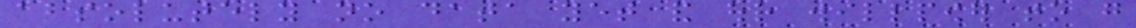absolutely no data yet and our willpower to go
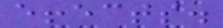effects.
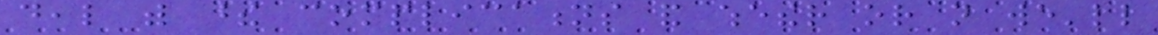deal with these complications and whether or not we'll
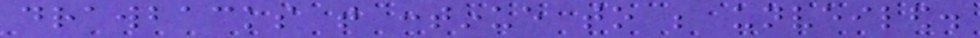drawbacks that continue to be unveiled.
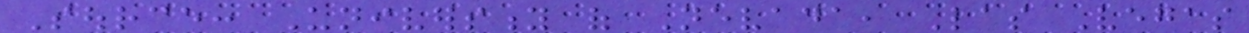Source: University of Nevada, Las Vegas
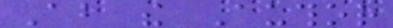About the Author
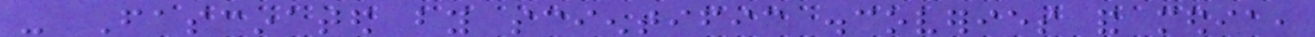- Fascinated by scientific discoveries and media,
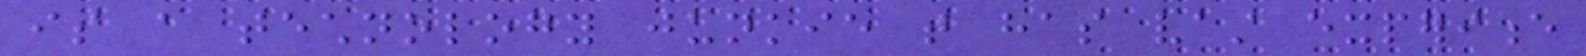is a technology junkie that has vast experience
